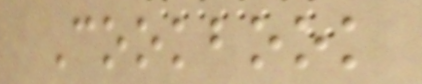Cookbook
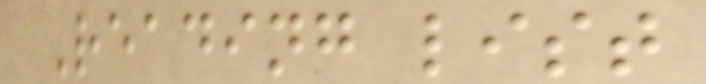Reading list
